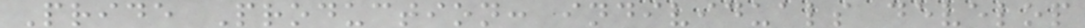Pride Production: individuals develop
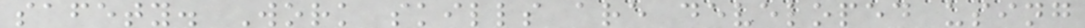safety. Work skills are developed using
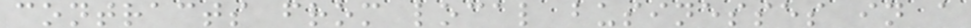contracts from local businesses in a
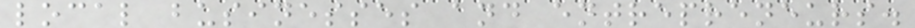local businesses and entrepreneurs.
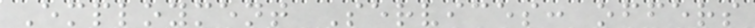Employment Services: offers
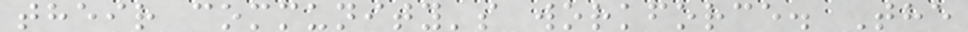their community's workforce. The
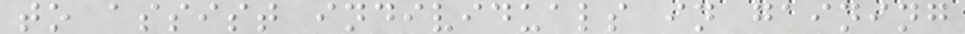to assist individuals in gaining
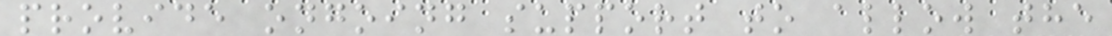provide ongoing support to allow the
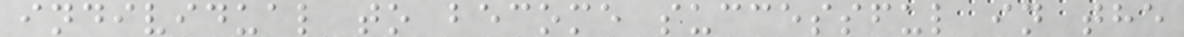individual to become successful in the
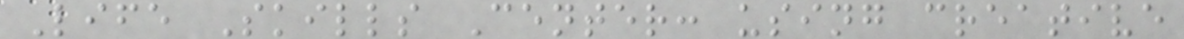Life Skills Center: using creative
